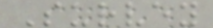Survey
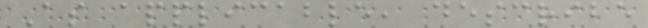As applicable, describe
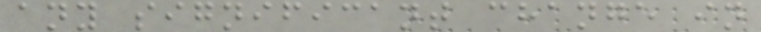any significant change in
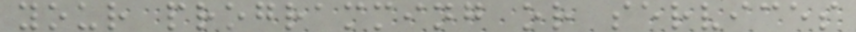your programming or services
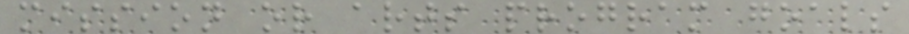mission or arts program goals
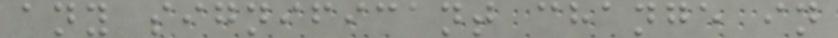any significant change in
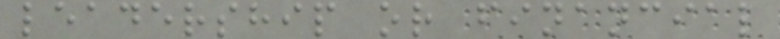leadership or financial
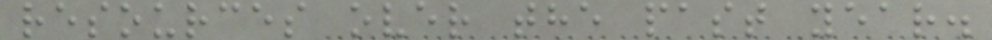resources over the past year.
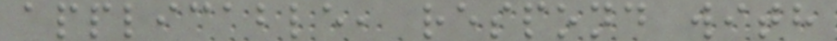applicable, respond with
